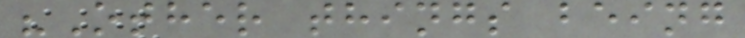"Other things being
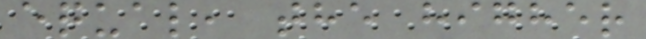equal, the higher
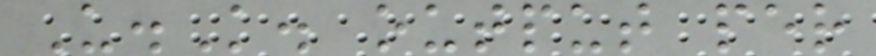U.K. output per
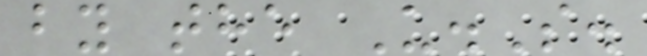by the U.S.
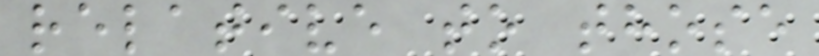relative to those
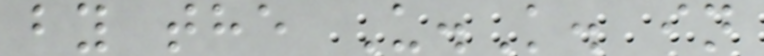by the U.K. in
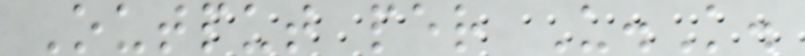Output per U.K.
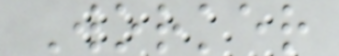Worker
